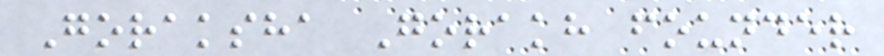Goraksha Gorakh founder
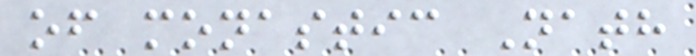of monastic Nath
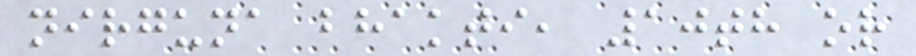nirguna bhakti, 10th or
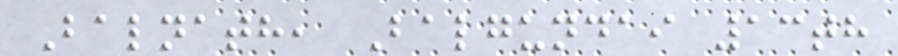Balnath, Balgundai 13th
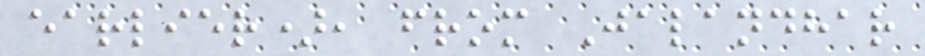earlier), from Jalandhar
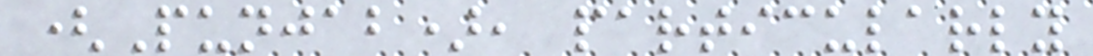(Punjab), particularly
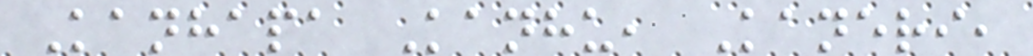Kanhapa Kanhu, Kaneri,
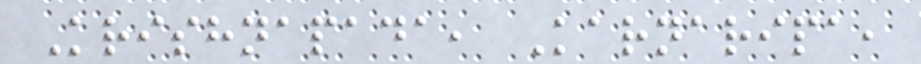Krishnapada, Karnaripa,
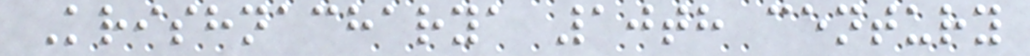Krishnacharya 10th century
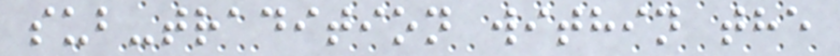sub-tradition within the
